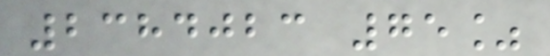2384023 75%
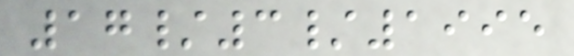17/3/1995
